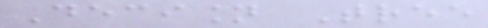Decision Tree
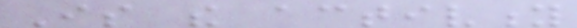Is the activity
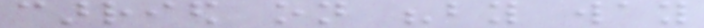carried on "by way
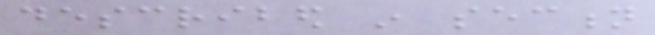described in section
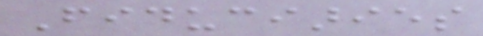Fiduciaries
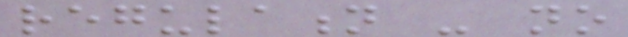regulation - no
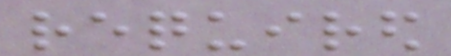required
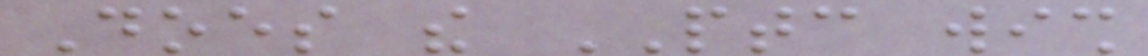Does the PTC wish
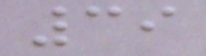39
